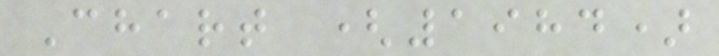Chart (1984)
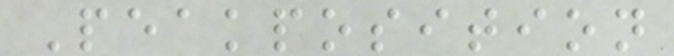Peakposition
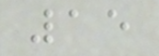15
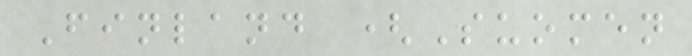Finland (Suomen
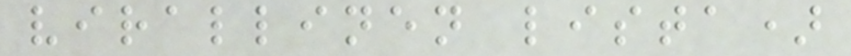virallinen lista)
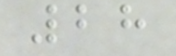28
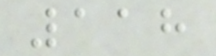118
